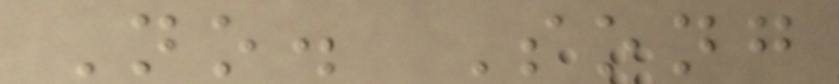No. Song
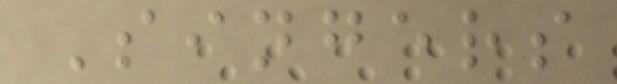Singers
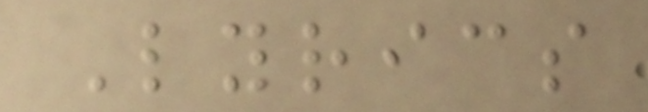Lyrics
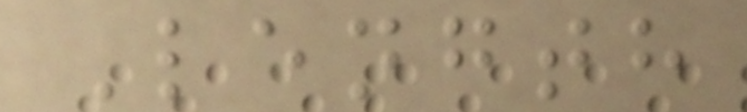Length
